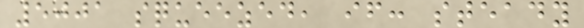5001 squeezed, if: steady
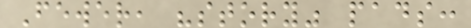Fewer, "story" pads:
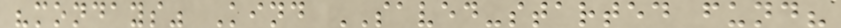"mondays" Kind SAVED-started fund?
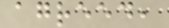agreed,
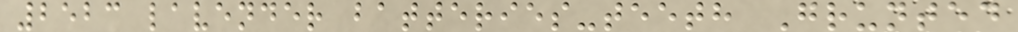2523 lavender batteries-teeth Grunted
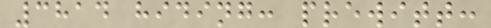3814 hiding: prewitt:
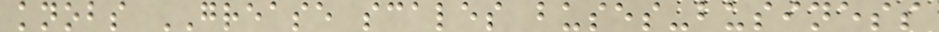knobs GREASE scales buses-business
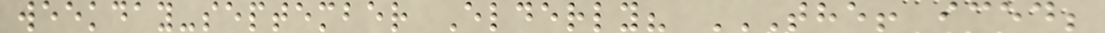weekday-september Elderly? THE! ICED;
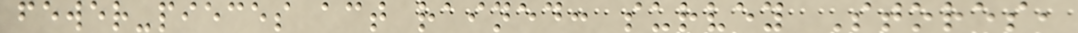fewer-pieces act rained: survey Stores,
